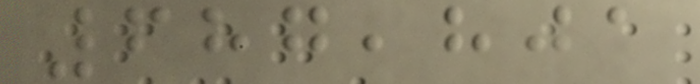687,801
